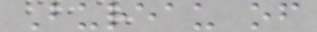Bureau of
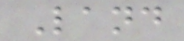Land
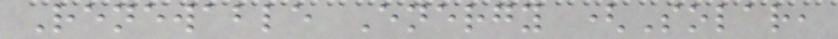Renewable Energy (Solar,
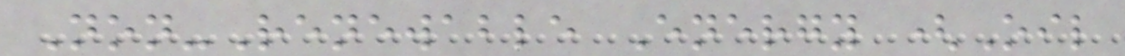Non-Renewable Energy (Oil
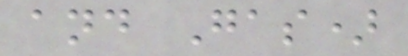and Gas)
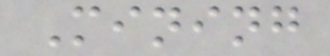Mining
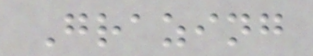Grazing
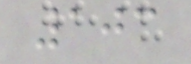103
